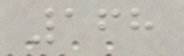168
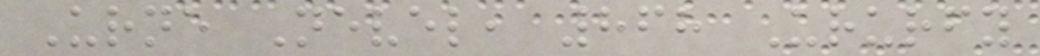Urne Nevel, 868 Ururfy
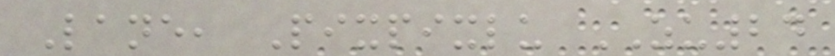Lane, Pixpixlu ZU24
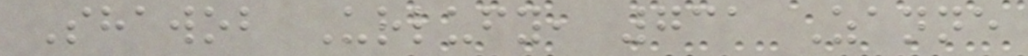Shawob Urlufy, 731 Zanne
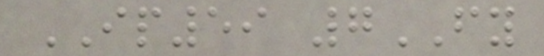IP59 7FY
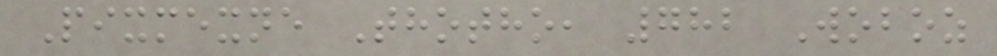Pixmexne Thotho, 782 Woboz
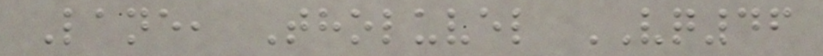Lane, Tholuvel VQ46
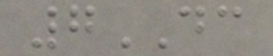7DC
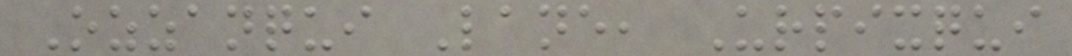Ozzanqui Lane, Urpixqui
